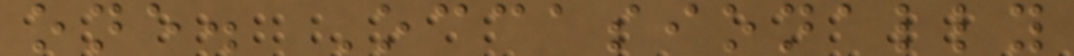one. Occasionally
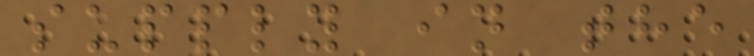supply in the
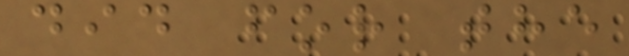did for the
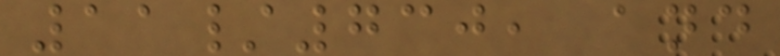11/730, and
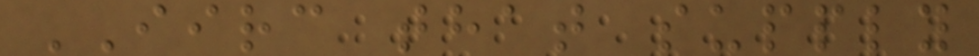IIRC that supply
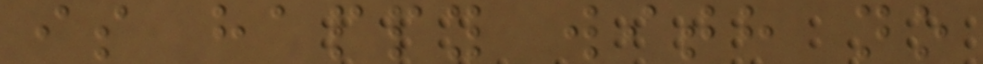is happy with no
